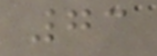73
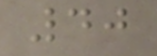40
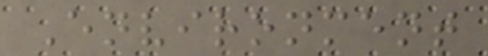Environment
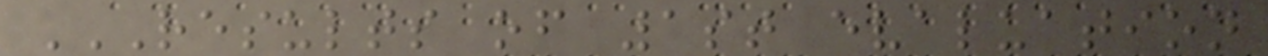RESULTS OF 1ST EVALUATION
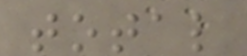total
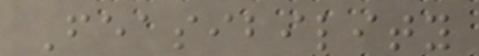Feasibility
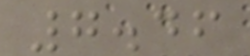7.46
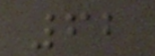62
